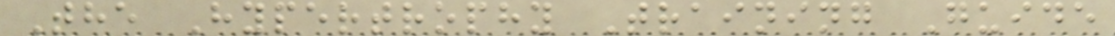The Hypertrophy Training Guide
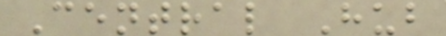Central Hub
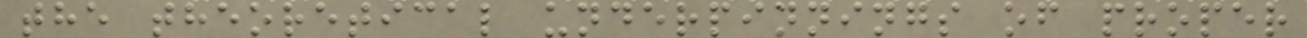the theoretical underpinnings of proper
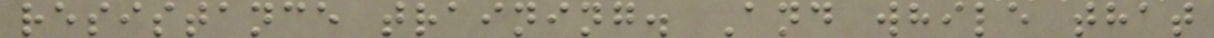resistance training. And while that
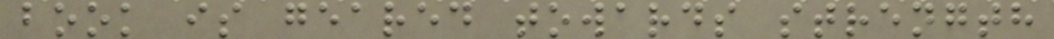book is geared towards strength
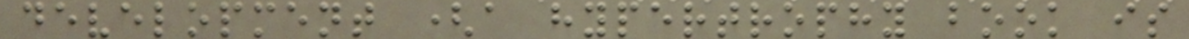development (a hypertrophy book is
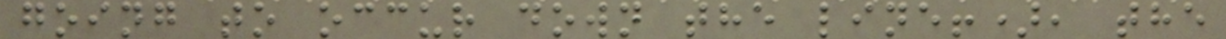going to occur down the line!), the
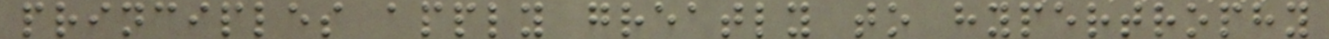principles apply greatly to hypertrophy
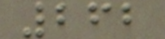262
